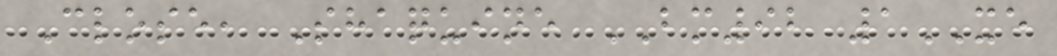Close, Shaquine BM92 1XE
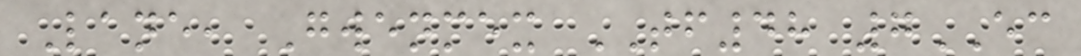Lane, Gwenmex TF48 7EC
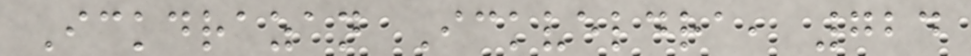Ickdrazan Ickveldra, 724
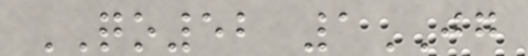QO52 1JG
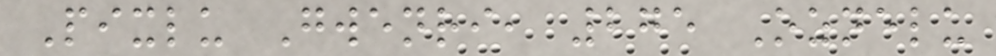Pixlu Gwenri, 275 Oznelu
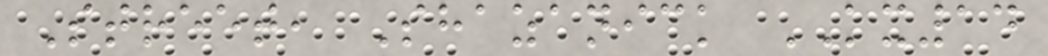Street, Shazanick KX14
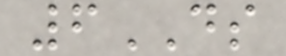6DS
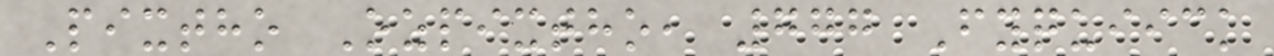Pixtho Ozpixtho, 777 Fyquiick
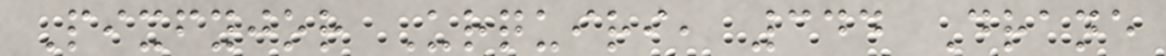Pixfyjor Urquiri, 344 Drane
